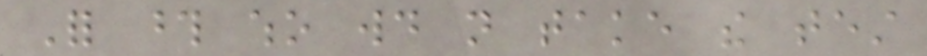For those who would not take the test
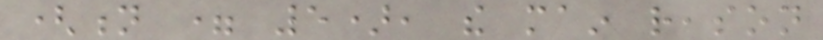(n = 5), the main reason
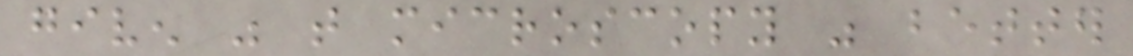given was that microscopy was better
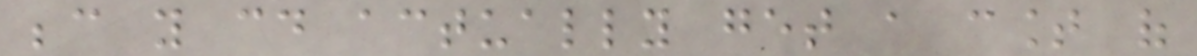because you could actually get a count of
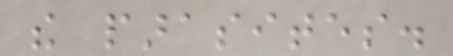the parasites.
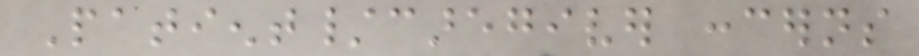Patient/caregiver concerns
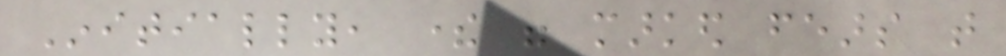Initially, there were marked fears that
